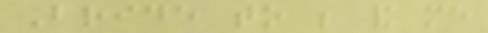Bride to be and me
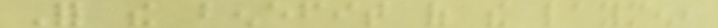For the benefit of the laymen,
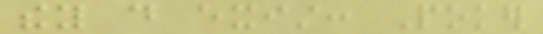they do exist: Poker
